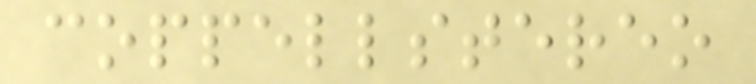coppellstereo
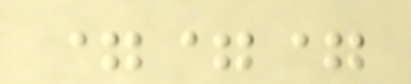===
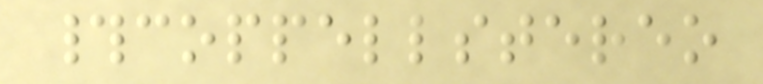#coppellstereo
